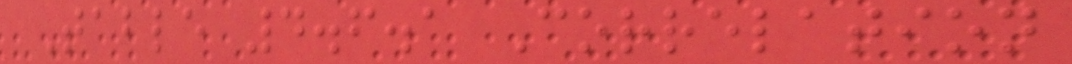Table 4.6.1 Correlation
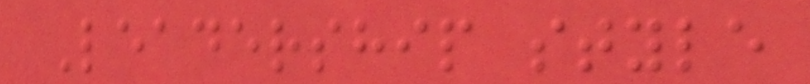Leadership style
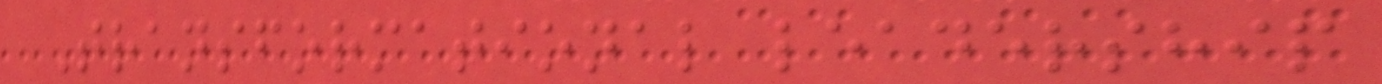Transformational leadership
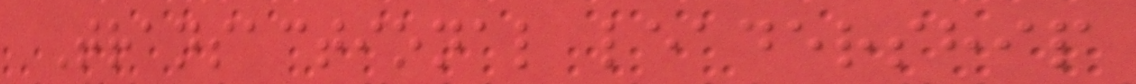Transactional leadership
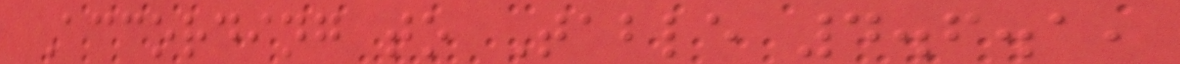According to Table 4.6.1,
